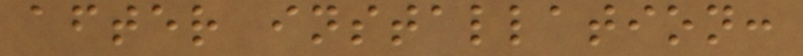after installation:
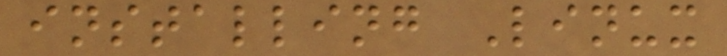installing Linux
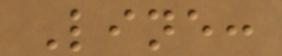Line:
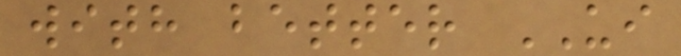with better UI
